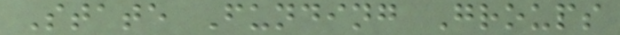State Funding Groups
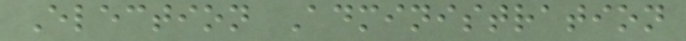Election Administration
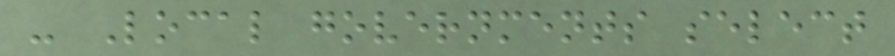- Local governments select
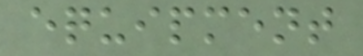equipment
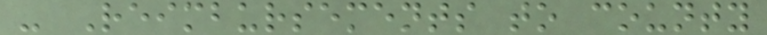- Reimbursements to county
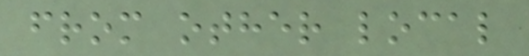from other local
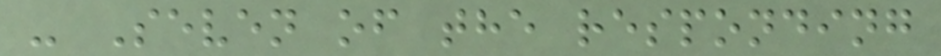- Seven of the responding
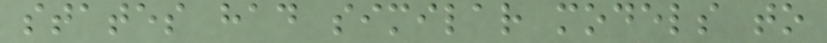states had similar models to
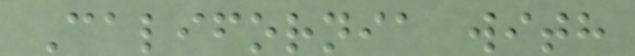California with
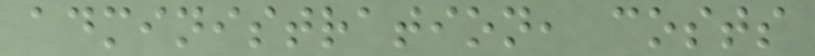administration, costs
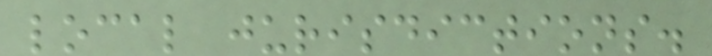local jurisdictions.
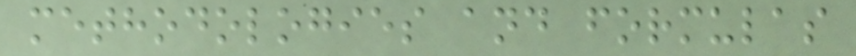methodologies and formulas
